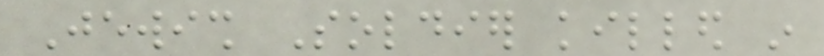Jewish Soldier killed in
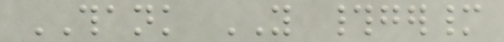THANK YOU #germany
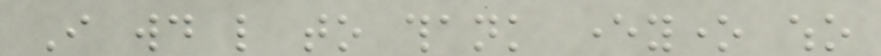I would like to thank everyone who
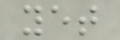yet
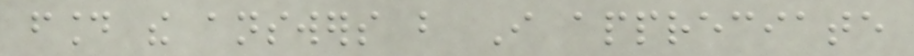found the answers but I appreciate
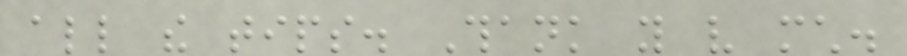all the tips. Thank you very much.
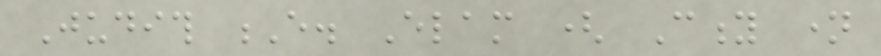Judith E. Elam ( City name
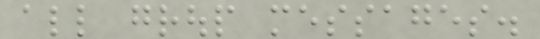all group messages.
